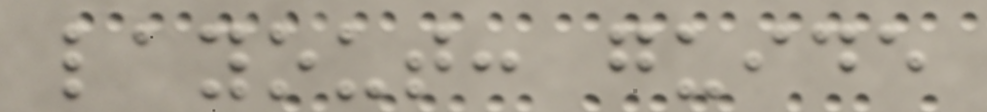layout: guide
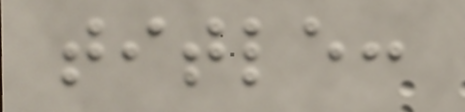title:
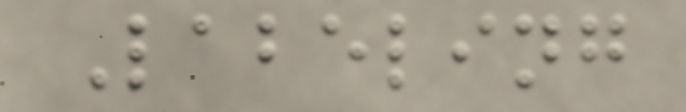Labeling
